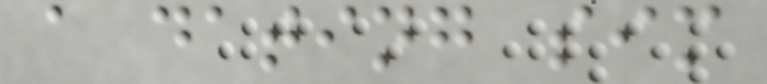a dating sim
